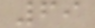69
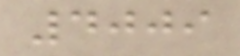4009
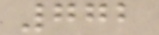772
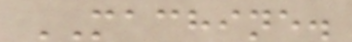MACHINE.
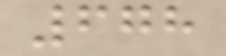678
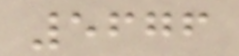5676
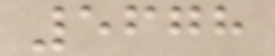5678
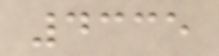4335
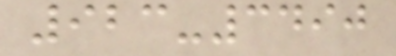923-3490
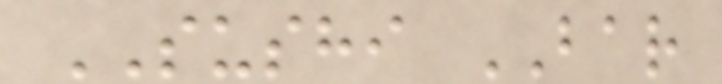SUSHI BAR
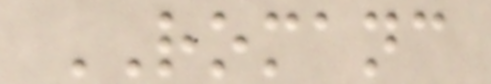ROMANC
